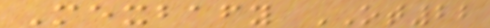Mexbafy OT22
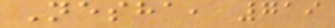Nesha, 719
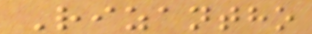Rizantho
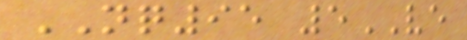NQ95 5VE
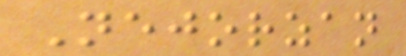Nejorzan
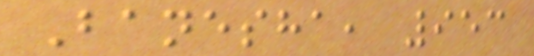Banesha, 953
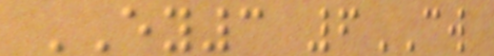EY3 6CW
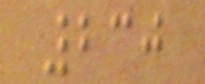230
